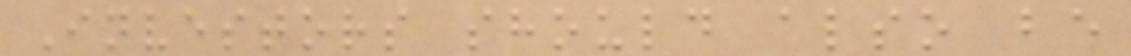Investors should also be
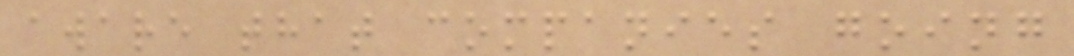aware that companies going
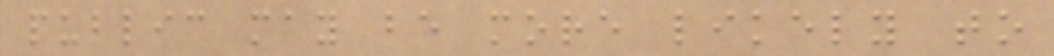public may be more likely to
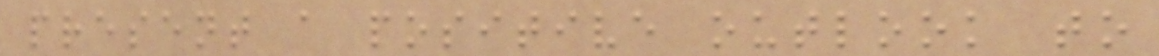present a positive outlook to
